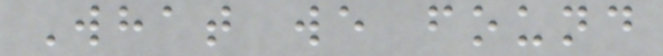What we found
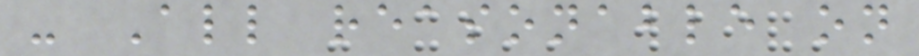- All reasonable on
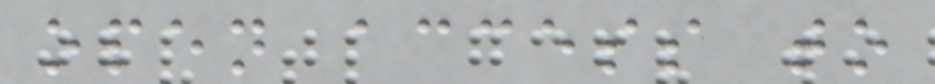open access to
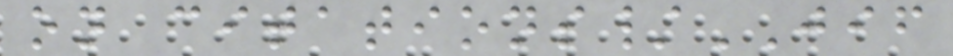on citations/JIF
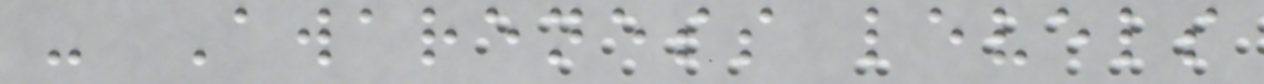- Awareness levels
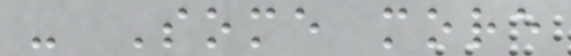- Some more
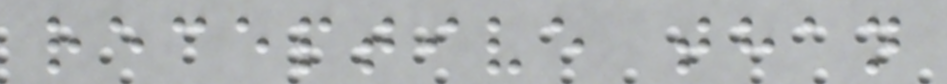receptive than
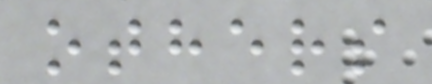others
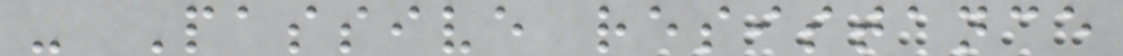- Passive resistance
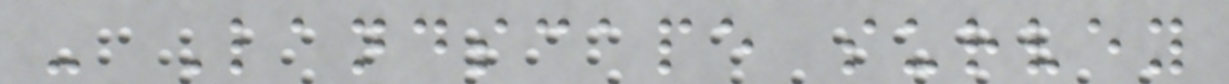- Landscape survey
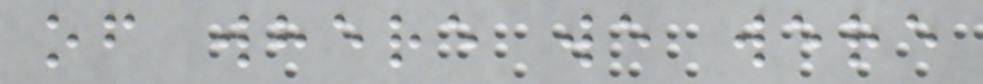of where we were
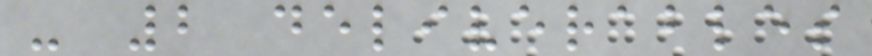- 2 deliverables
